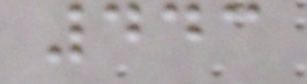443
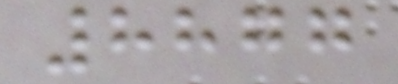8877
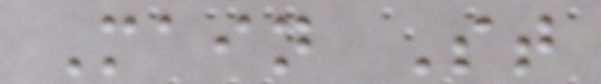Main St
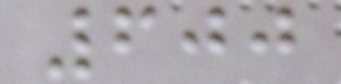600
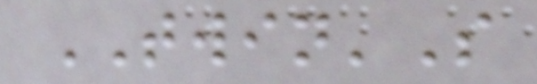TWIN'S
